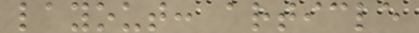layout: article
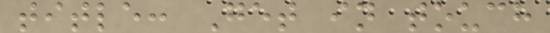title: Get in touch
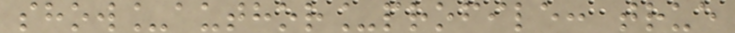show_author_profile: true
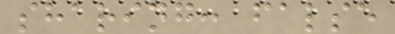sharing: false
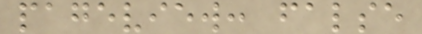pageview: false
